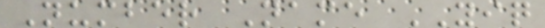Number Name YIQ
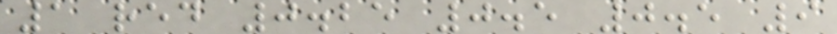1 red 0.25 0.5 0.5 9
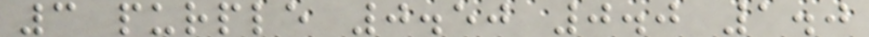3 purple 0.50 0.0 1.0
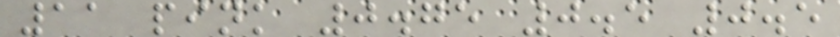11 pink 0.75 0.5 0.5
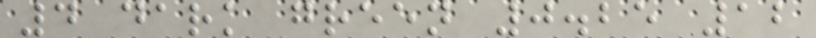4 dark green 0.25 12
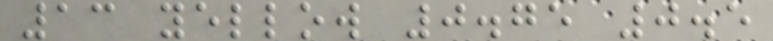13 yellow 0.75 0.5
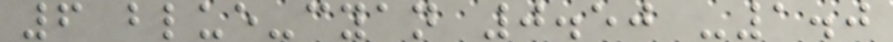6 blue-cyan 0.50 -1.0
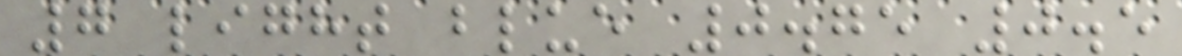7 light blue 0.75 0.5
